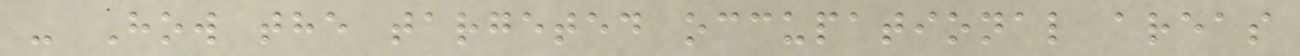- How the targeted occupational areas
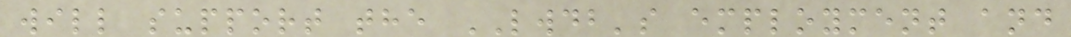will support the LWDB's employment and
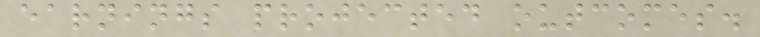earnings projected outcomes.
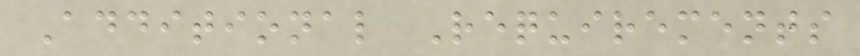Additional Requirements
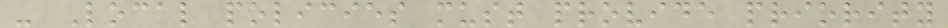- Local policies must provide priority
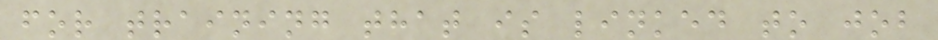for training that is linked to job
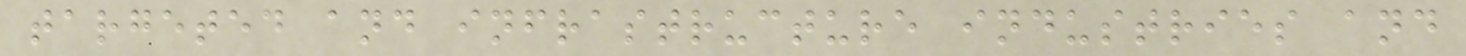targeted and infrastructure industries and
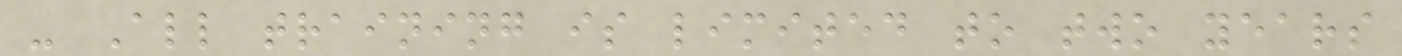- All training is limited to two years
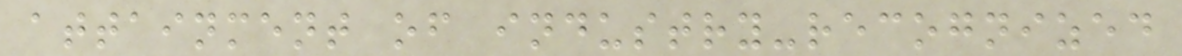attainment of industry-recognized
